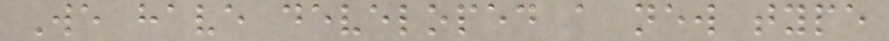We have developed a new type
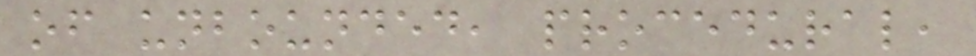of unbounded, procedural,
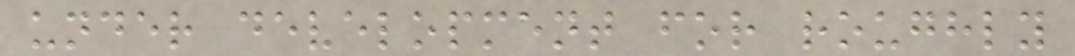under development for roughly
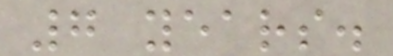7 years.
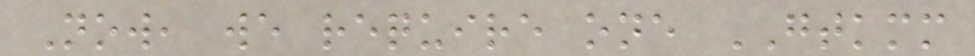Now, we require one GTKMM
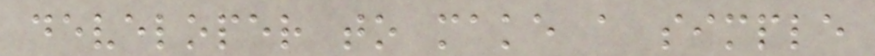developer to make a simple
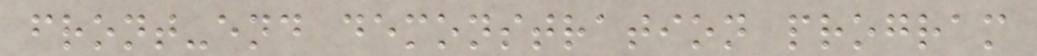front-end demonstration program
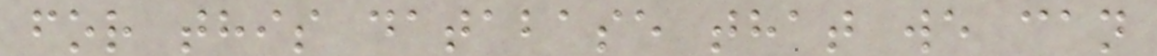for this database that we can
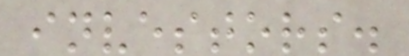investors.
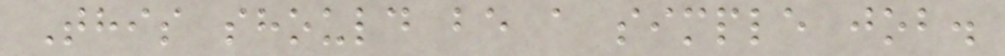This should be a simple job.
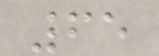65
